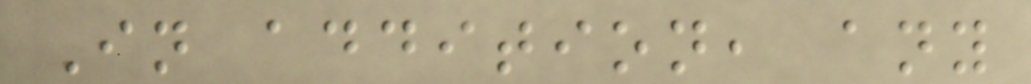In addition, any
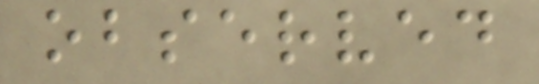observed
